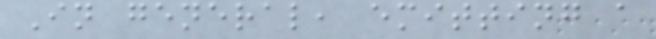In general, emitting a
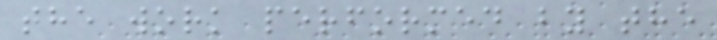the work performed by the
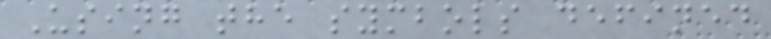Using the symbols defined
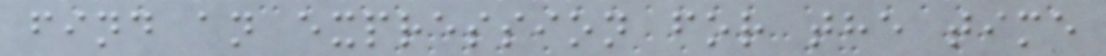find an expression for the time
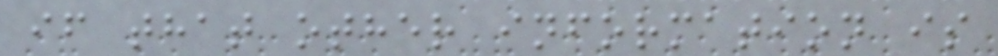if that other information is
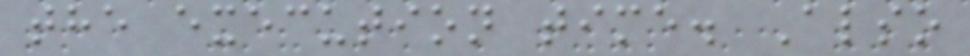the execution time. Also
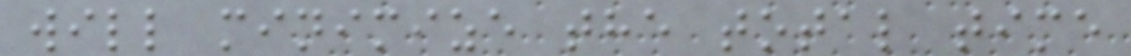will minimize the total time
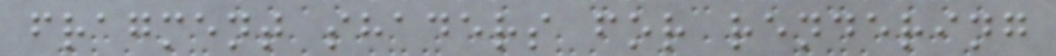fragment shaders for rendering
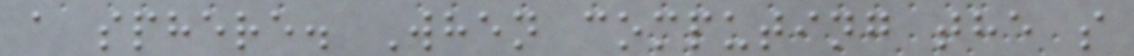a sphere. When computing the s
